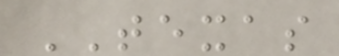TEXAS
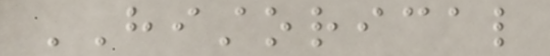HISTORICAL
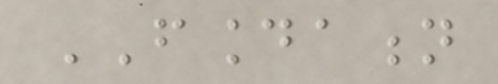FOUNDATION
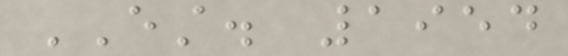EST. 1954
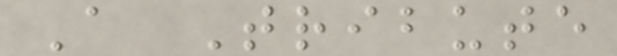A Tribute
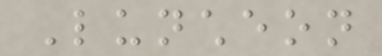Luncheon
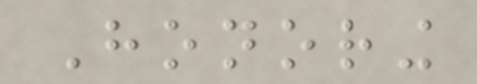Honoring
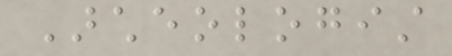Archeologist
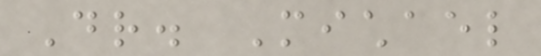Dr. Michael
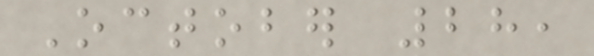October 28,
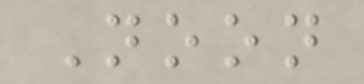Noon
